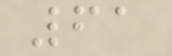61
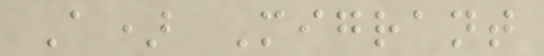A) Migrant
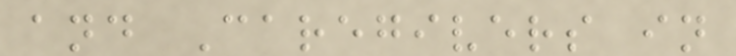and Caregivers in
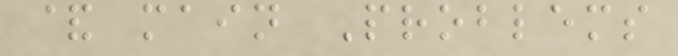& main Problems
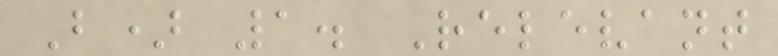B) 1. Relevant
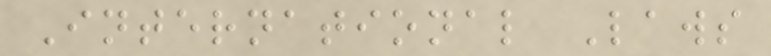International Laws
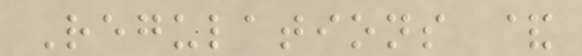Regulations &
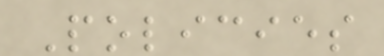Policies
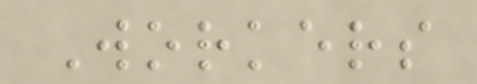Workers
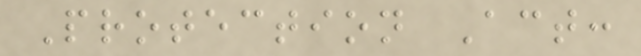Protection Act:
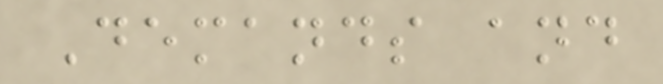Demands and
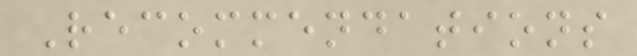Recommendations
